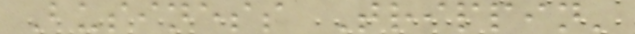Business Trippin'
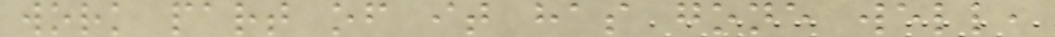work part of it has gone well,
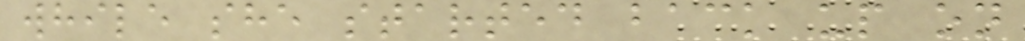while she started back up on
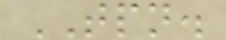TPN.
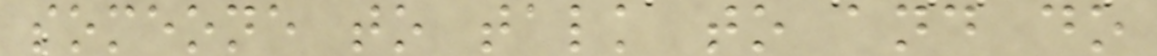someone to talk to and do
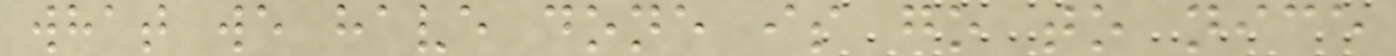what we have done is go to nice
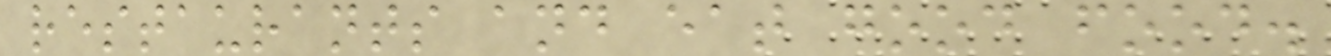restaurants and eat good food.
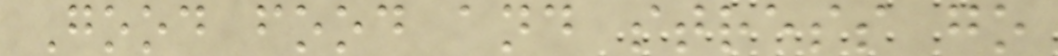Good food and stress go
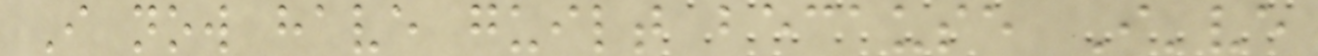I now have guilt because I've
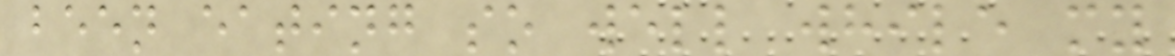been eating so well while my
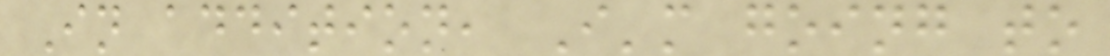In addition, I'm going to
